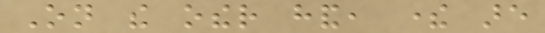On the other hand, there are
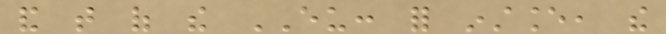and that of the EU: for instance, the
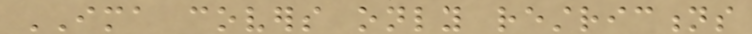IMA covers only restrictions
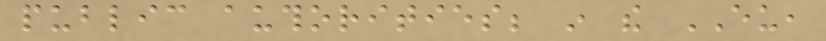public authorities; in the EU,
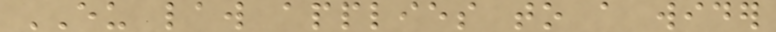EU law applies to a wider
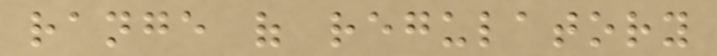range of regulatory
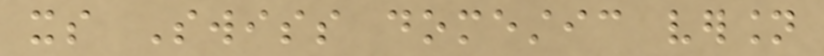its Swiss domestic version
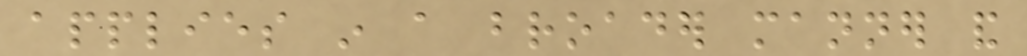applies in a broader manner and
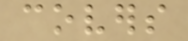covers
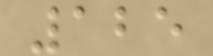125
